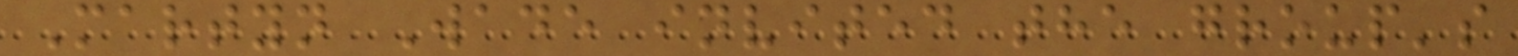Martyn Wade invited the group's
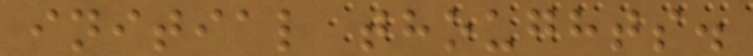initial thoughts.
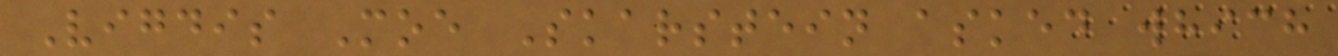Vigdis Moe Skarstein asked which
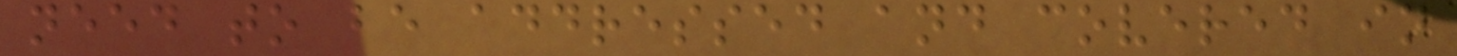need to be addressed and covered in
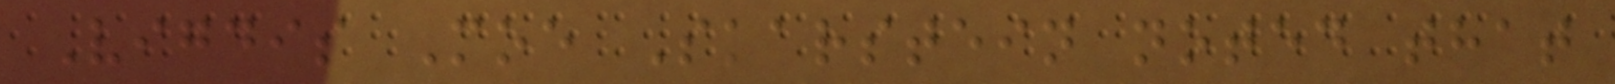Vigdis Moe Skarstein noted that
